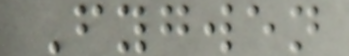Fygwen
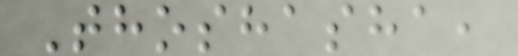Thoshasha,
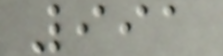991
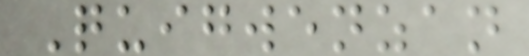Quigwenzan
